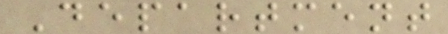Department
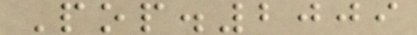Pop.2009
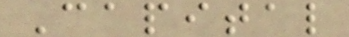Capital
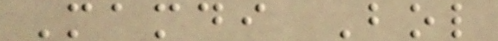Mamdi Bol
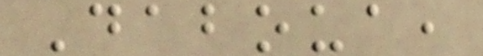Daboua,
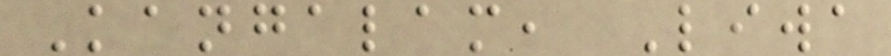Kangalam, Liwa
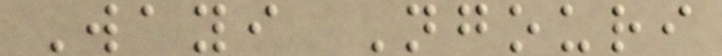Wayi Ngouri
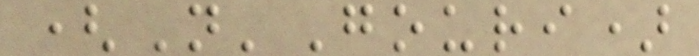(N'Gouri)
